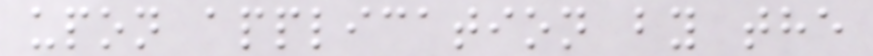upon application by the
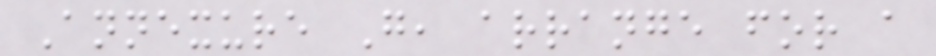Annexure G, arrange for a
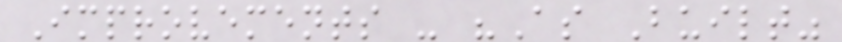Improvements - "As Built"
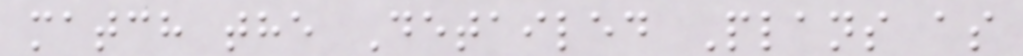match the Detailed Plans as
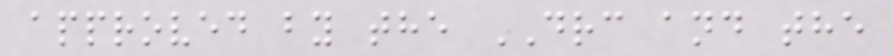approved by the DRC and the
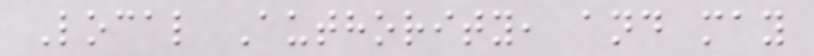Local Authority, and may
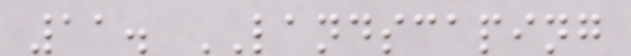11. LANDSCAPING
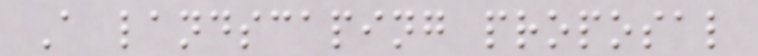A landscaping proposal
